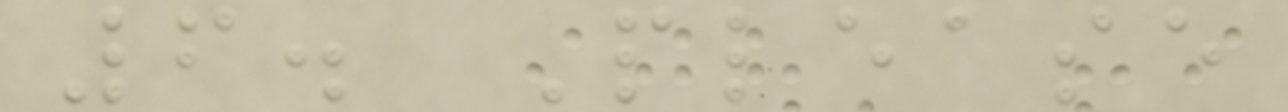6. Please
